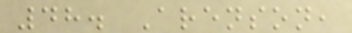48. Arenson,
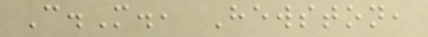C.M., Hewston,
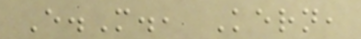E.M., Kern,
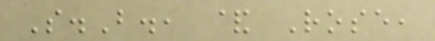S.B., & Rose,
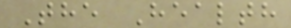The Health
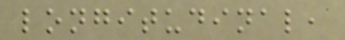longitudinal,
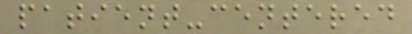patient-centered
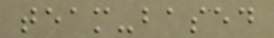team-based
